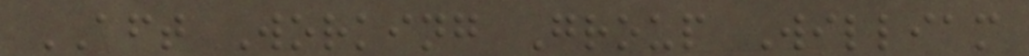AFT Working Group William
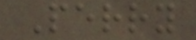Perry
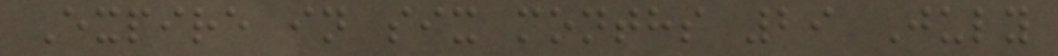Expire in six months 29 July
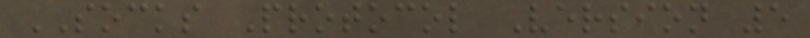SOCKS Protocol Version 5
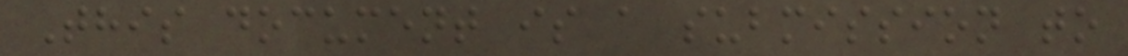This document is a submission to
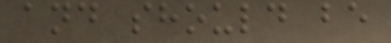and should be
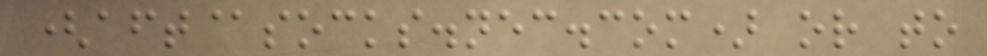(aft@socks.nec.com) or to
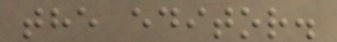the editor.
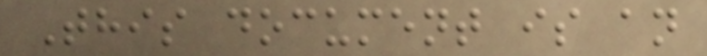This document is an
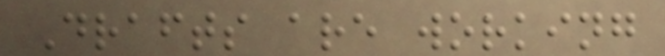Drafts are working
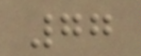77
